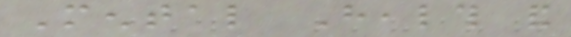Mental Health and
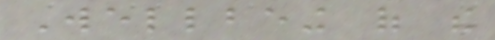Wellbeing of the
